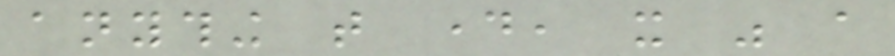anything that day, it was a
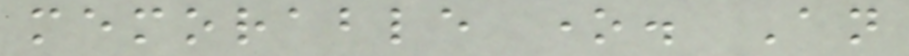memorable one. An
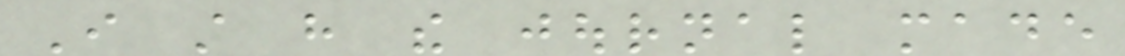I still have the journal made
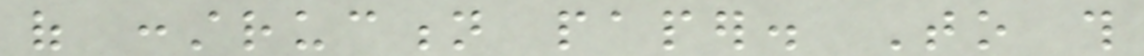of construction paper. To this
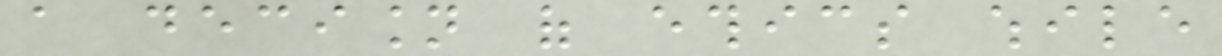a decision of ethics while
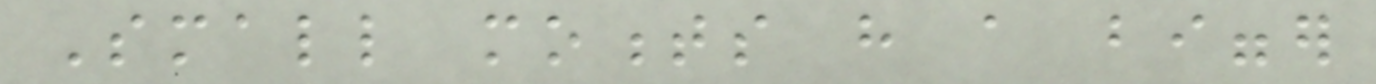Small moments have a bigger
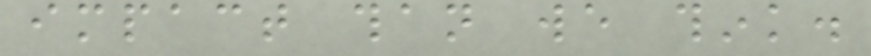impact than we think.
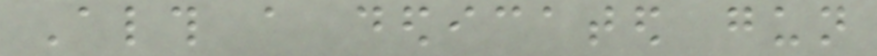Although a dedicated gun
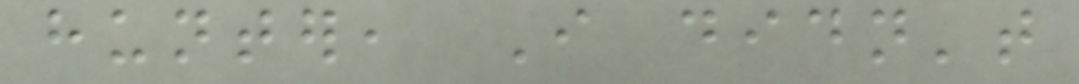hunter, I didn't
